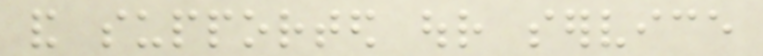and supported our service
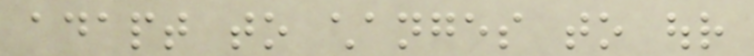adapt to changes to our
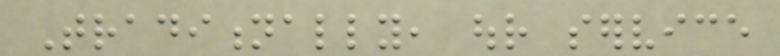Traditionally, our service
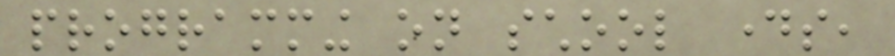programming on school days,
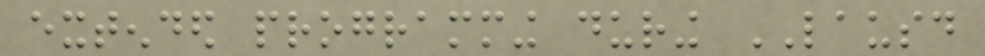extended programming during LAUSD
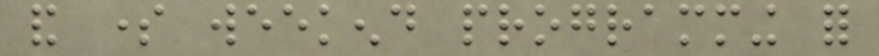and some weekend programming for
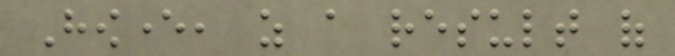However, as a result of
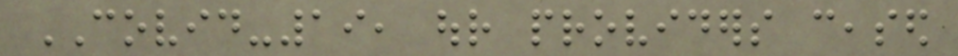COVID-19, our providers ceased
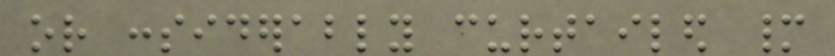or considerably curtailed many
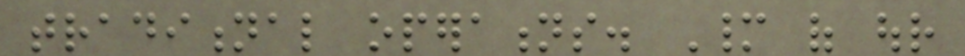traditional operations. Many of our
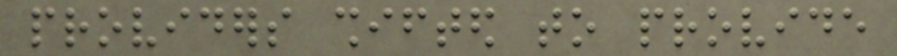providers shifted to provide
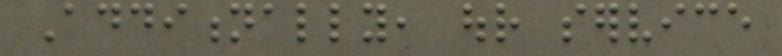Additionally, our service
